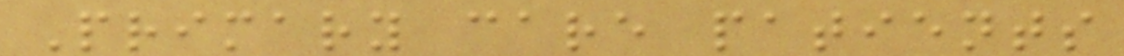Primary care patients
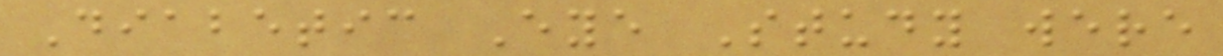Diabetic Eye Study were
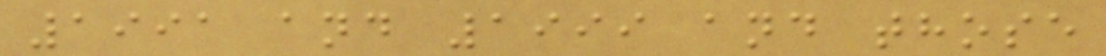1991 and 1999 and those
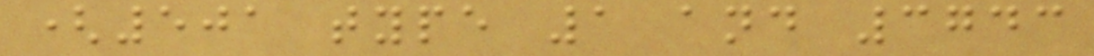(501 type 1 and 3743
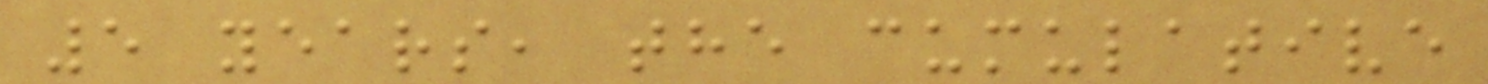5 years, the cumulative
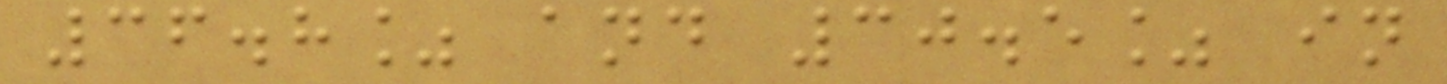36.8% and 30.5% in
